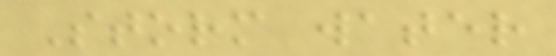Storm water
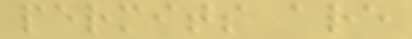permits are
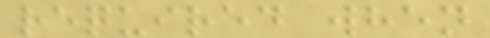required when
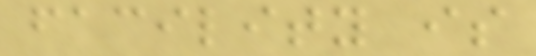facility is
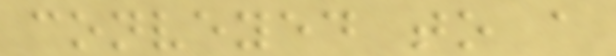conveyed to a
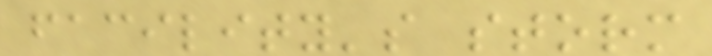facility's storm
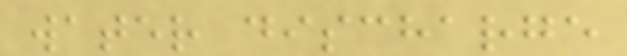water discharge
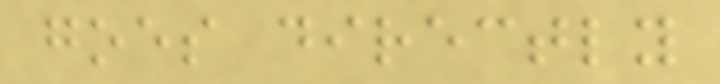goes directly
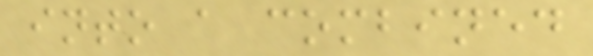into a combined
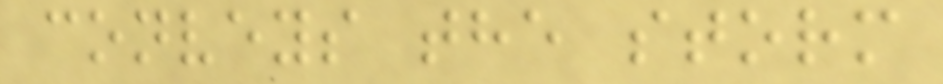conveys the storm
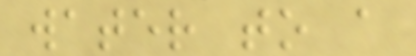water to a
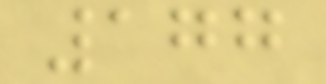177
